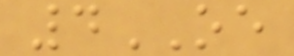4OE
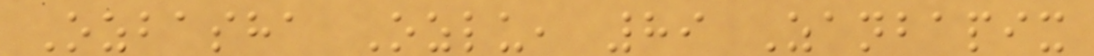Ozbasha Ozlu, 89 Zanbapix
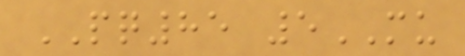PQ85 5MU
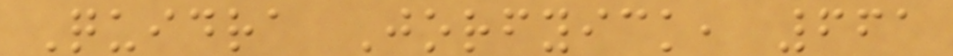Quidra Jorfyick, 661
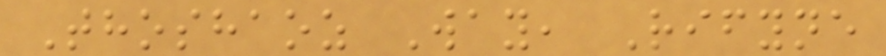Thoshaoz Way, Rifyne
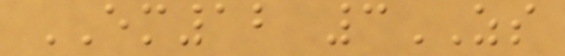EM12 3ZS
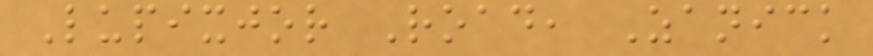Lupixjor Road, Zanick
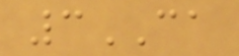3CA
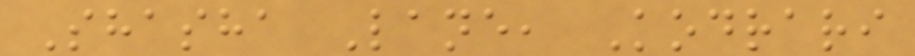Shasha Lane, Kodrari
